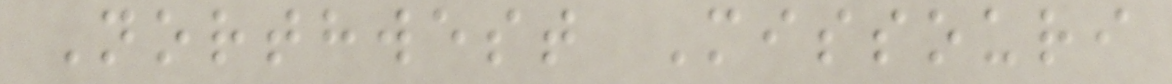Northwest Missouri
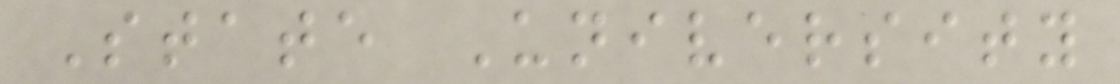State University
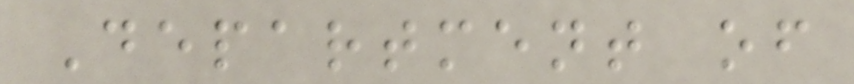Department of
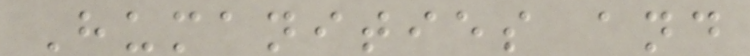Humanities and
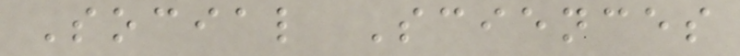Social Sciences
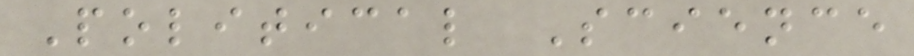Political Science
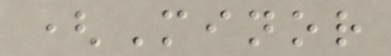(Minor
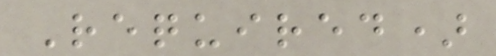Required)
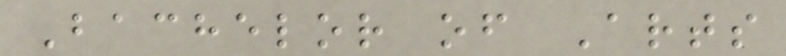Bachelor of Arts
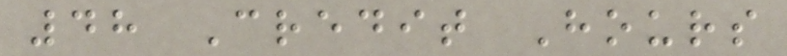48 Credit Hours
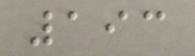193
